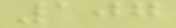107
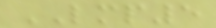LMP5
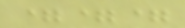===
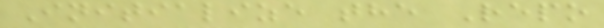Initialize the Repo
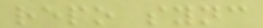repo sync
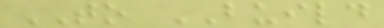TO BUILD
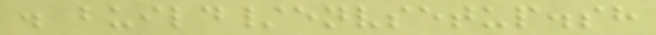. build/envsetup.sh
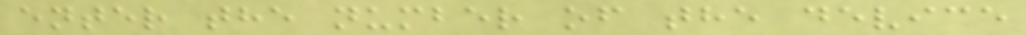enter the number of the device
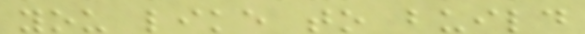you like to build
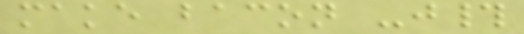make bacon -j#
